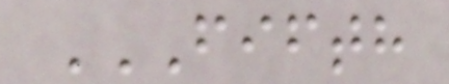FIFTH
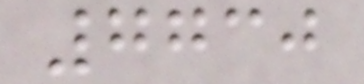7730
